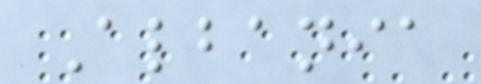Albania
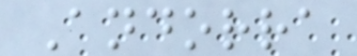Andorra
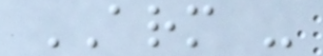ARM -
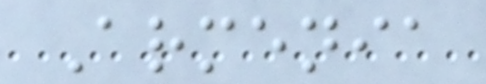Armenia
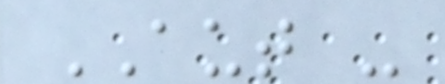AUT -
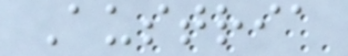Austria
